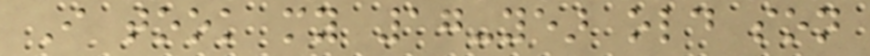I took my 17-year old son
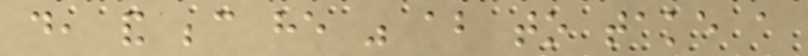do, and because he was about to take a
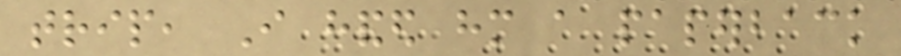trip, I handed him a paperback
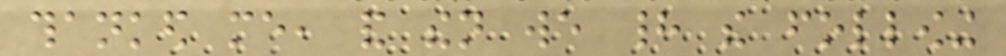thanked me, and then we had the following
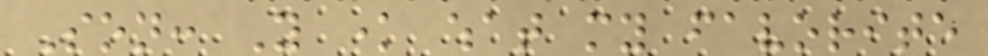Son: You know what my favorite
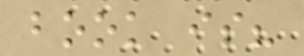book is?
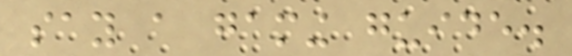say a gaming guide.
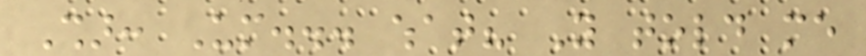Shar: Um... what? You told me
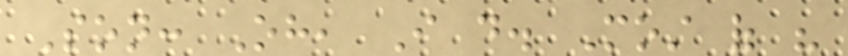Son: Oh, I do. Most of his
